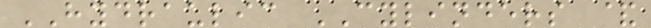HYDRAULIC CYLINDERS &
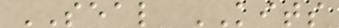SEAL KITS
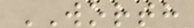WORTH
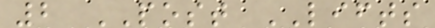2 POST LIFTS
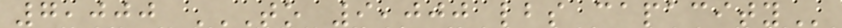7,000 TO 9,000 LBS CAPACITY
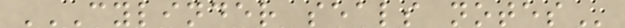CYLINDER SEALS NOTES
